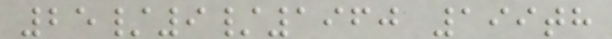25/9/1960 199th
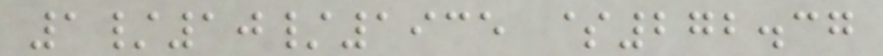1/10/1935 $272.37
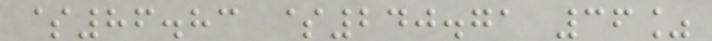$86.83 $240.71 36%
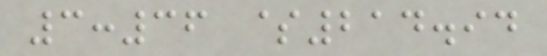3:36 $214.94
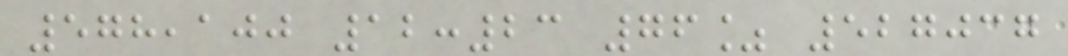578,100 12:23 76% 527037
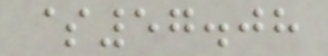$57.08
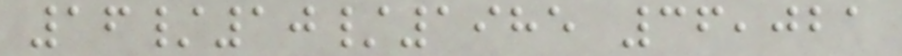16/10/1985 36,021
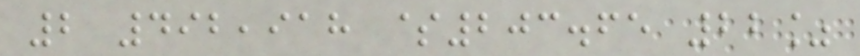2 492,918 $203.65 22%
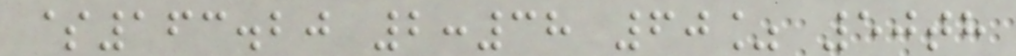$163.20 2:38 60% 50th
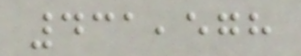431,578
